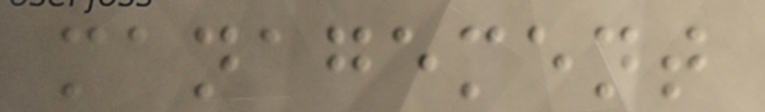management
